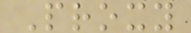Proxy
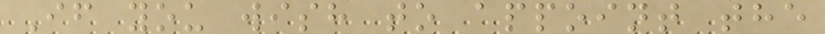If you wish to appoint the
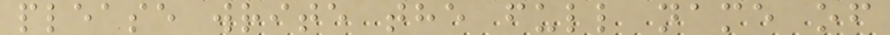please write the full name of
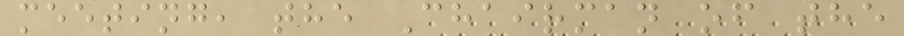meeting, the Chairman of the
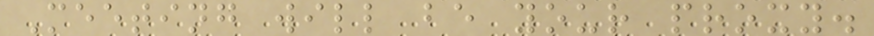Meeting will be your proxy.
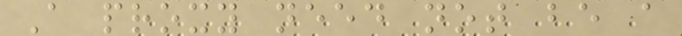A proxy need not be a
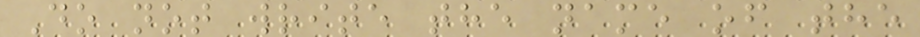Do not write the name of the
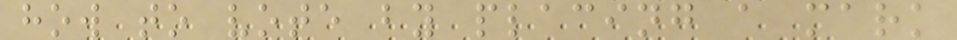how to vote by placing a mark
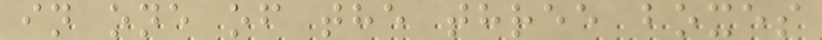in one of the three boxes
